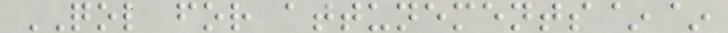QOL for attunements~~
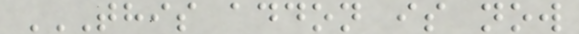THIS ADDON IS NOW
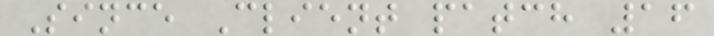Since Client patch 16
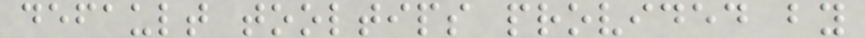default tooltips provided by
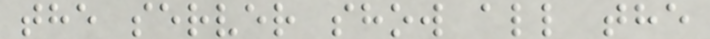the server show all the
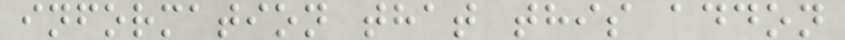information that this addon
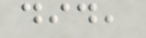did,
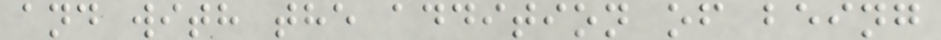and with the addition of being
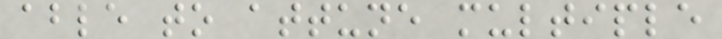able to attune multiple
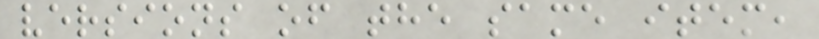versions of the same item,
